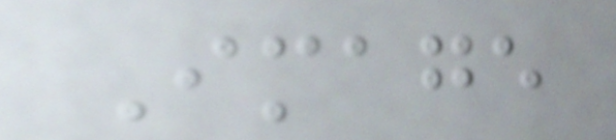Image
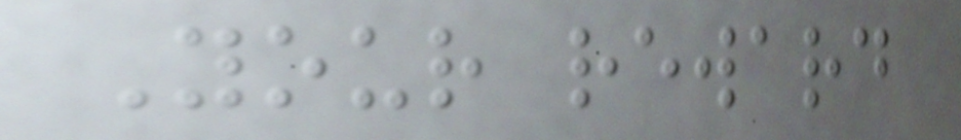Your reward
